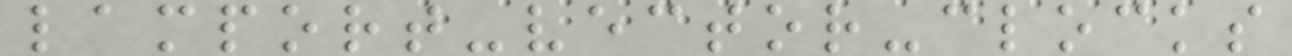lamport-vector-clocks
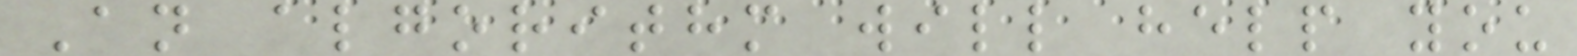An algorithm will help you
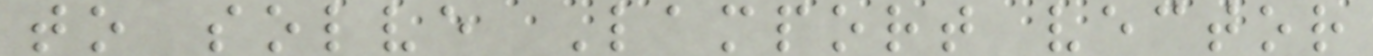to solve Lamport vector
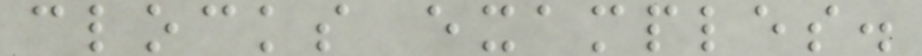clocks examples.
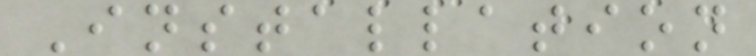Installation
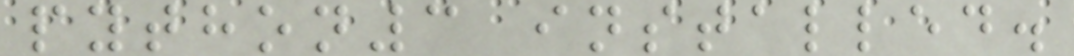python3 installed.
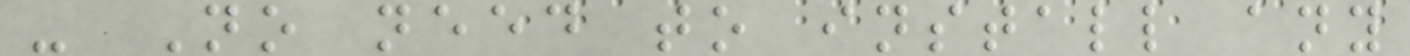- No need to install any
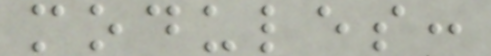modules:
